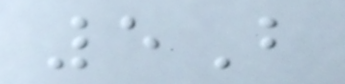5B
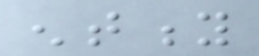entity
